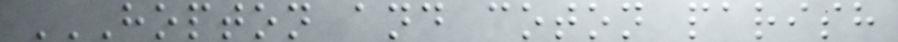HOPTON AND COTON PARISH
